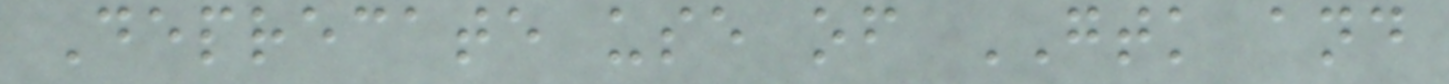Deprecate use of GTK and
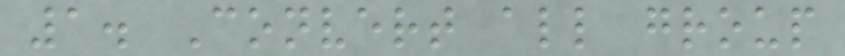1. Convert all group
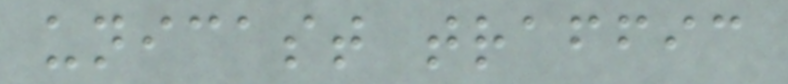unicast traffic
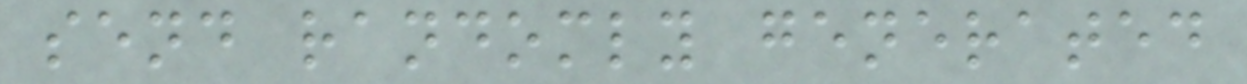send randomly generated
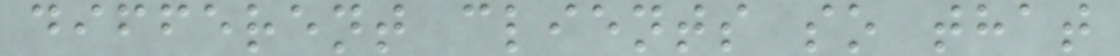different clients so that
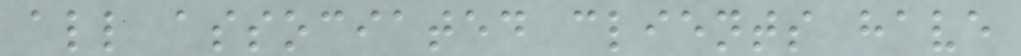all associated clients have
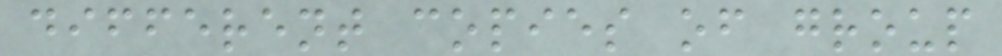different copies of group
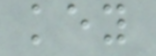key
